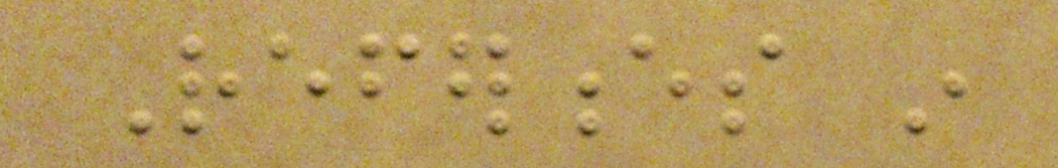References in
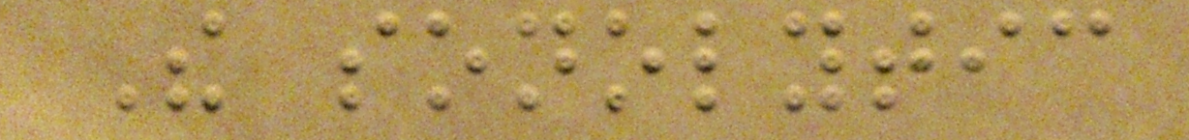The sonolytic
